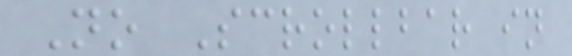No Scrollbar in
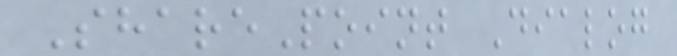SharePoint Dialog
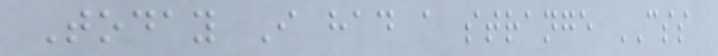Today I had a strange CSS
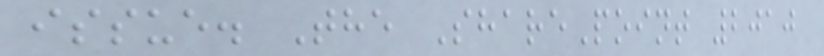issue. The SharePoint 2010
